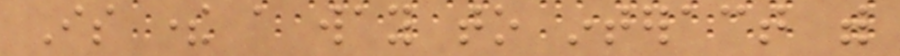Is there a way to interact with
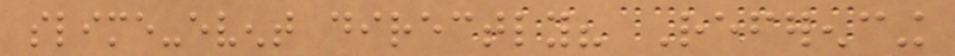slime-event directly? Referencing
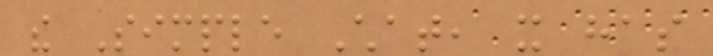the Simple Chat, it has
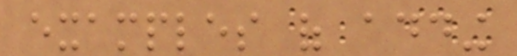examples of adding
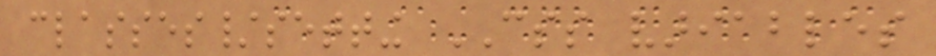classes/setting CSS variables
